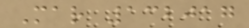Mar 132017
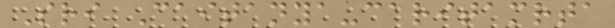Sri Caitanya-caritamrta
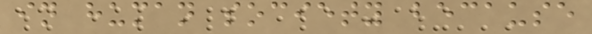in human society because
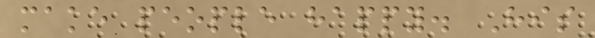make people happy. His
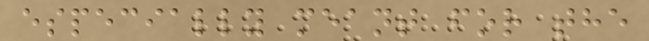especially meant for the
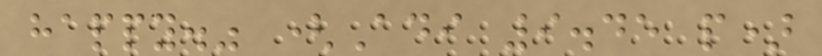happy." (Adi 9.45 p)
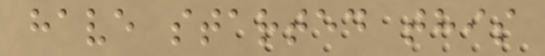have started this
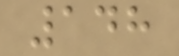148
